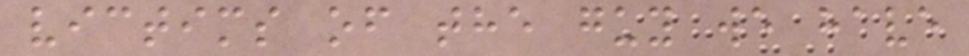victims of the guy we have
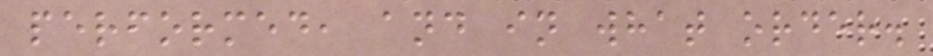performed, and in what order.
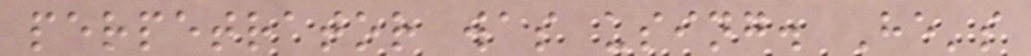perpetrator was using. He's
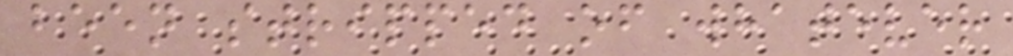been stripped of whatever
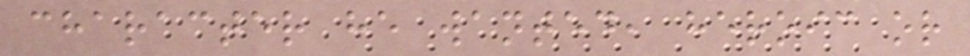character he wanted, heroic or
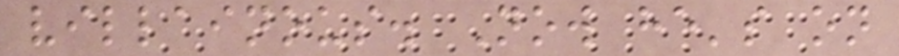villainous. Now he's on
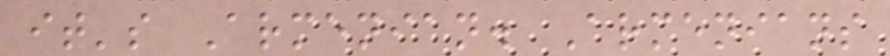it's Armenian. Armenians
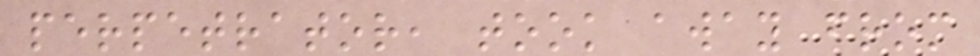perpetrator, took away from
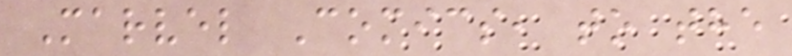Marvel Comics, to the
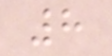8
